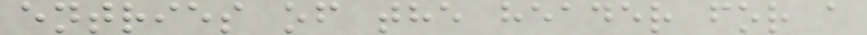entries of the header for a
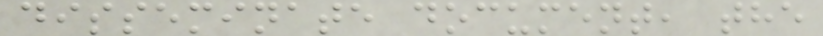disseminate document, the
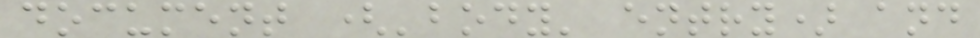document ('body' entry) and
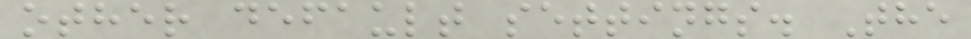other default settings. The
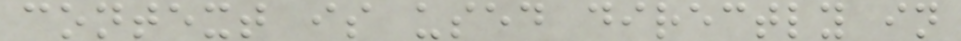context is used directly in
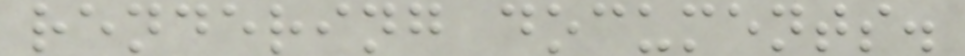rendering documents.
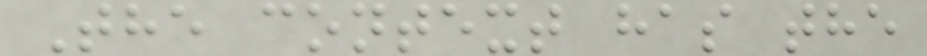The context has the
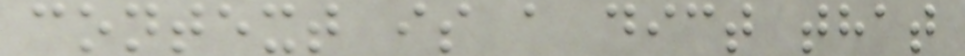context is a dict that
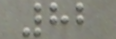82
